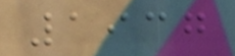1937
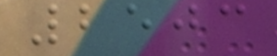2503
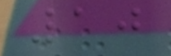10
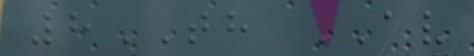8TH AV
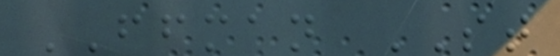FFMAN ST
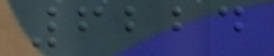6224
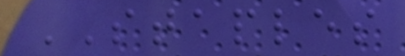STAPLES
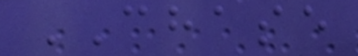CHASE
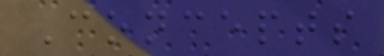Concepts
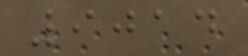9014
